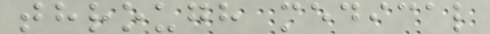through medical
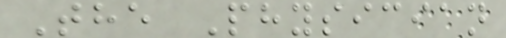The Physician
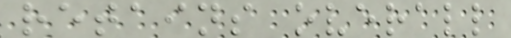retains overall
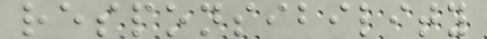responsibility
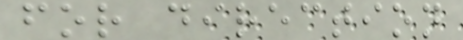for direction
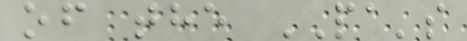of the PA's
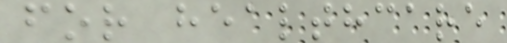for healthcare
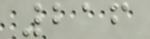216
